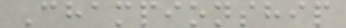Championship
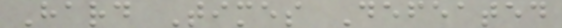Hard Times Defeated
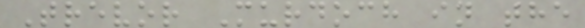Trevor Murdoch in the
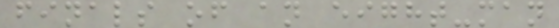finals of an eight-man
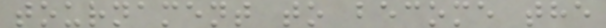tournament to become the
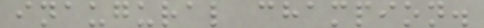inaugural champion.
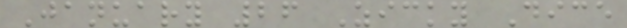January 26 Zicky Dice
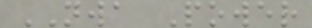NWA Power
